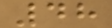48
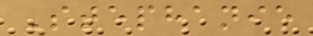Stephanie
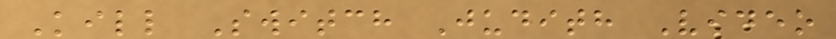Kill Switch Judith Video
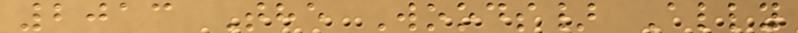2013 The Woods} Ally
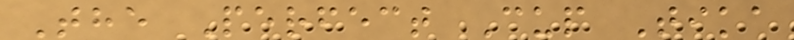The Perfect Cup Tika
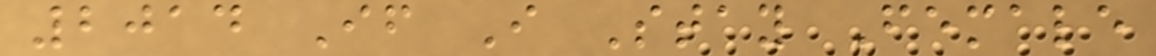2014 If I Stay Female
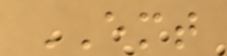EMT
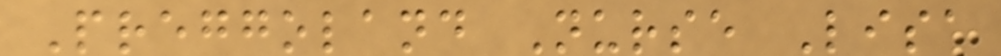Preggoland Nurse Lisa
